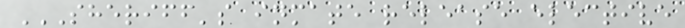SHERIFF'S INMATE RELEASE ELECTIVE
